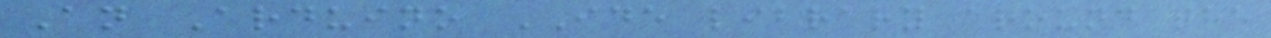An Arduino IDE library around the
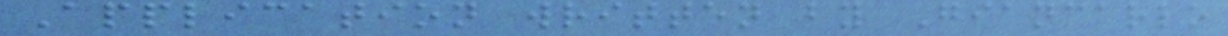Application written by Giancarlo
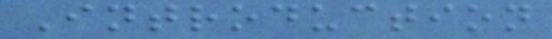Introduction
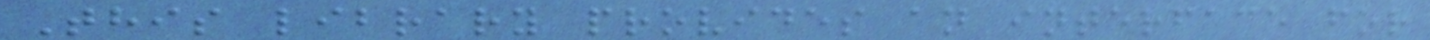This library provides an interface for
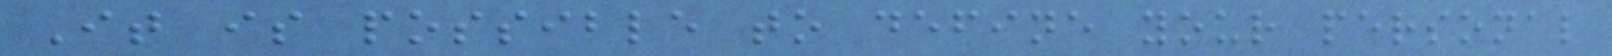It is possible to define your personal
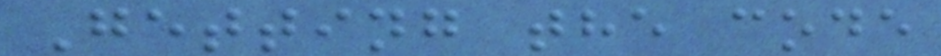Getting the code
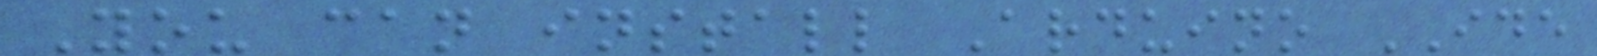You can install Arduino IDE
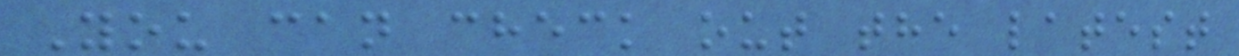You can check out the latest
